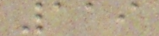119
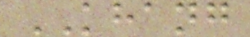KHANG
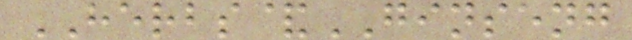HERBS&GINSENG
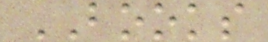BOOKS
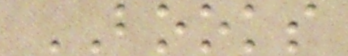BOOKS
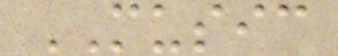MUSIC
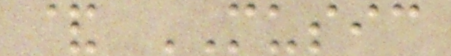& MUSIC
